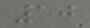10
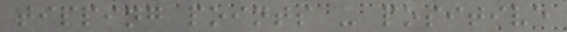tipping points - positive
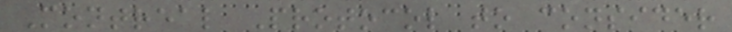Montreal Protocol to consider
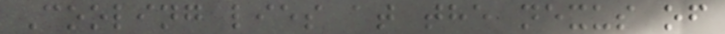Cooling lies at the nexus of
